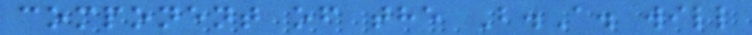component of the B.A. will
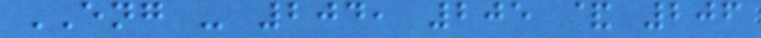ENG - 204, 205 & 206
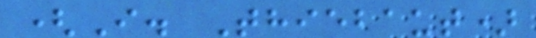(I. Thiebaut)
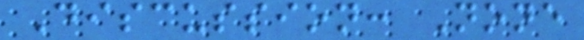Discussion: None
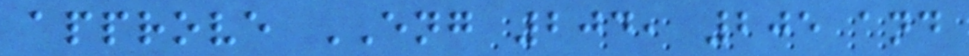approve ENG 204, 205 and
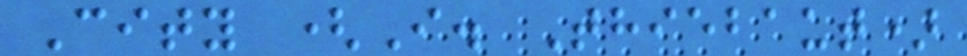City (I. Thiebaut)
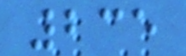235
